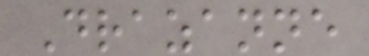Drazanne
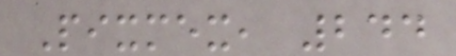Pixmex, 244
